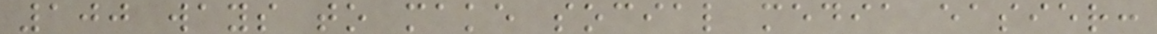100 ways to make social media easier:
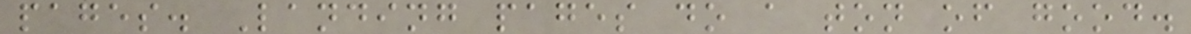pages. Landing pages do a ton of good.
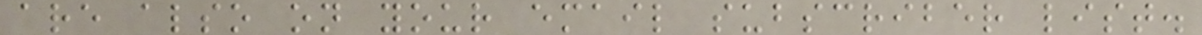are also on your email subscriber list.
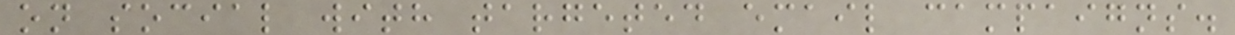on social with targeted email campaigns.
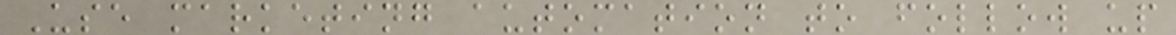Use marketing automation to follow up
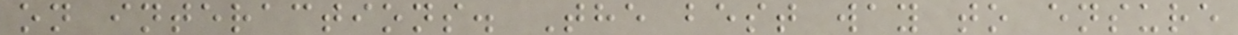on interactions. The best way to ensure
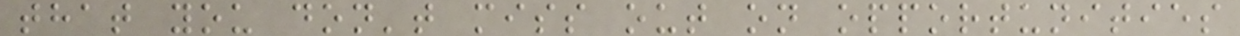that you don't miss out on opportunities
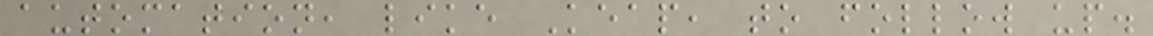automation, like Keap, to follow up.
